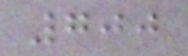700
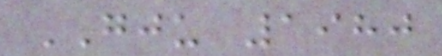GJU 1980
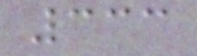333
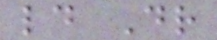ld Dr
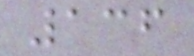136
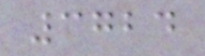3724
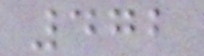472
